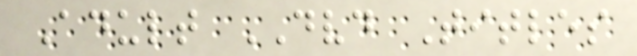Adult DVD Titles
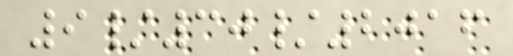9/30/2016
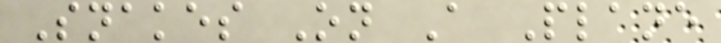Snakes On A Plane
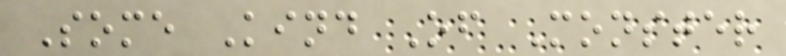Some Kind Of Monster
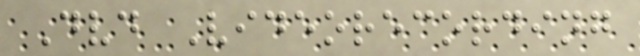Dvd Videorecording
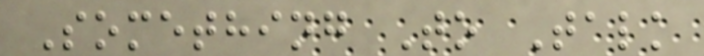Something To Talk
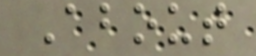About
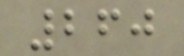260
